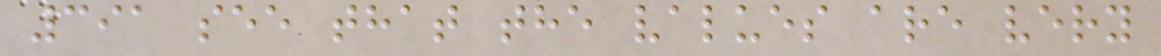391 see that the values are very
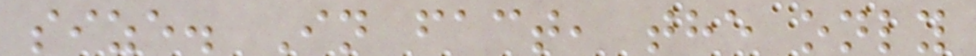size. In fact, the only
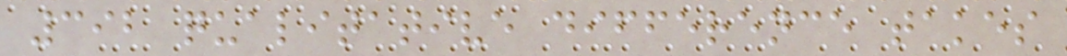392 qualitative difference takes
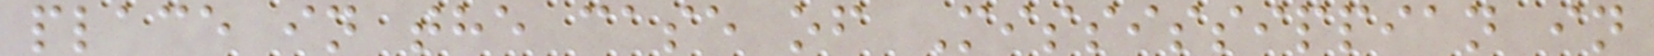place in the case of Mississippian in
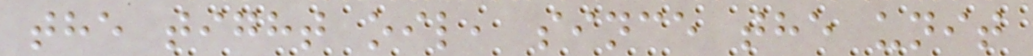the tight oil, since the unit
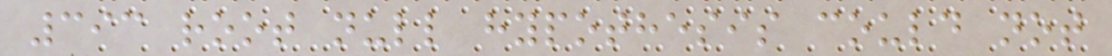393 root null hypothesis could not
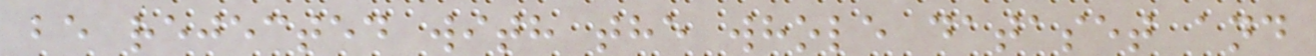be rejected with the whole dataset and
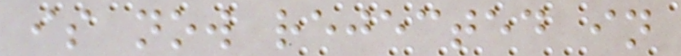is now rejected in
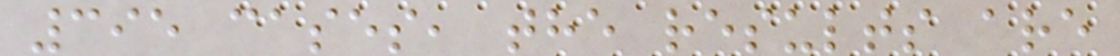395 cases, the results are
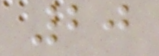20
